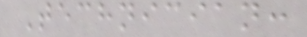Technician:
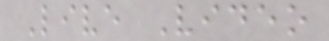Live Video
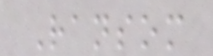Ransom
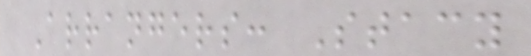Arrangers: Stacy
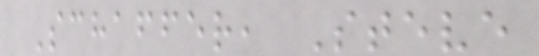Schaffer, Steve
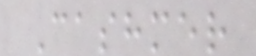Cashmer
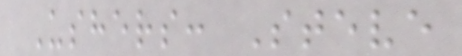Ushers: Steve
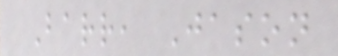Barr, Jason
